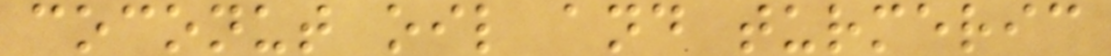coconut oil and turmeric
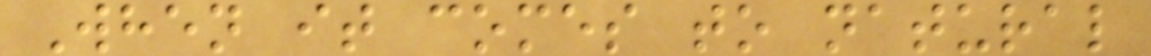When it comes to natural
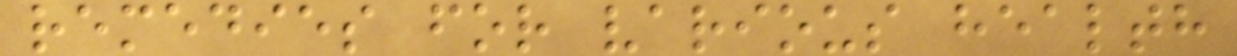remedies for various health
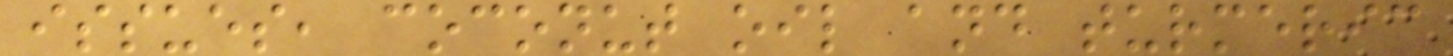issues, coconut oil and turmeric
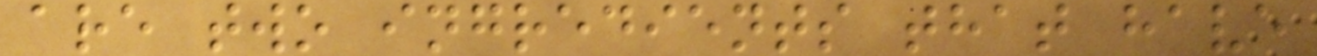are two ingredients that have
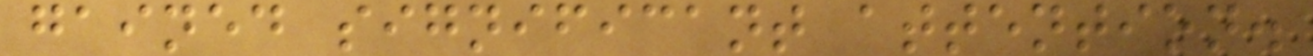gained significant attention.
